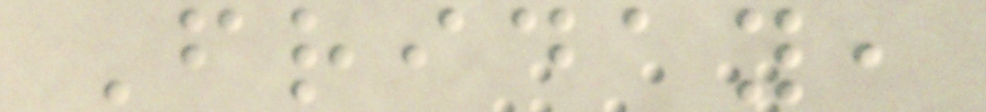Friday,
